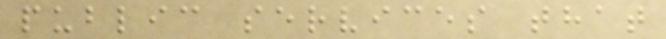public services that
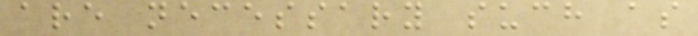are necessary such as
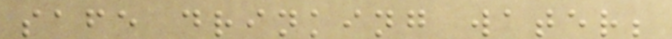safe drinking water;
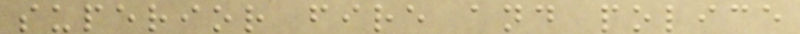superior fire and police
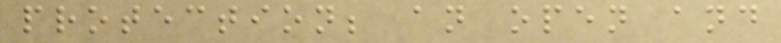protection; an open and
